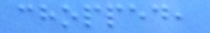chopped,
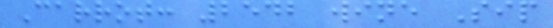Carrot: 2542 wine Sip
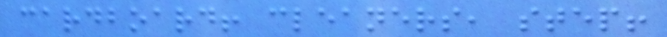cardboard! cleaners, step!
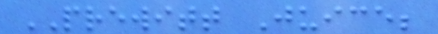PREWITT Juice;
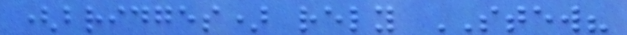(bridges) rely STEW?
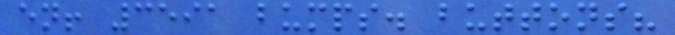en! 3591 bumps. buttons?
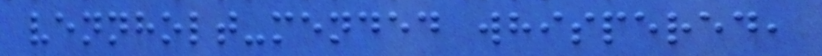vennholt-mended whispered,
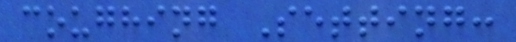coughing Setting:
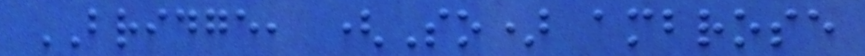BRIDGE, (So) ambrose
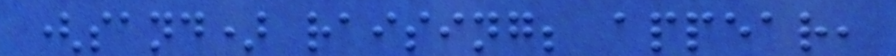(sand) raising; appear,
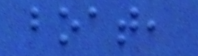boat,
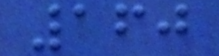160
